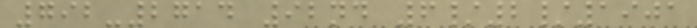792-2714 92nd 6/2/1901
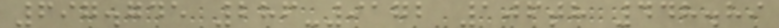697.745 286-9172 106th 448.89
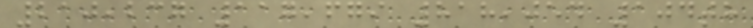210,237 117,679 818,054 104th
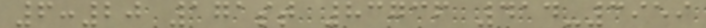6:20 171st 83736 414-3959
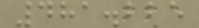481.225
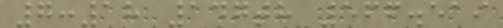7:18 147th 566.519
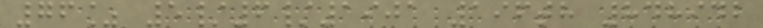76% 5/6/1901 196th 848942
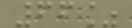66%
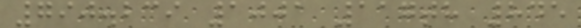790.239 1001 117th 845
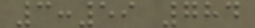3:59 784
